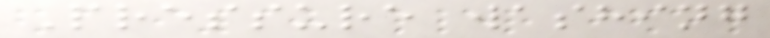Pressure washing
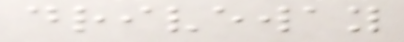driveway
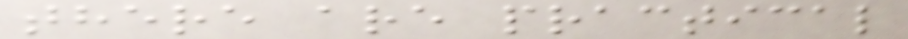there are practical
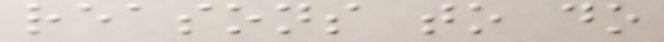reasons to do
